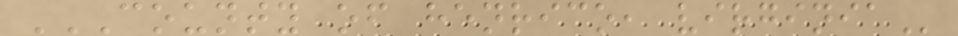COUNTY OF HENRICO, VIRGINIA
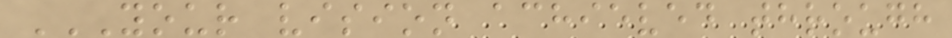YOUR VISION ACHIEVED THROUGH
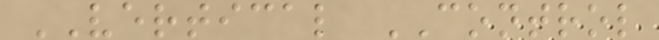VERTICAL CONTROL
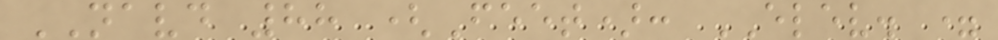NAVD 88 (Feet): ELEV. =
